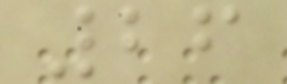26
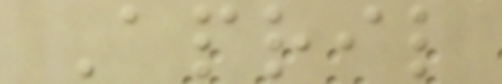April
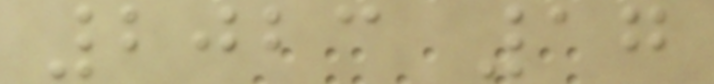2023 17
